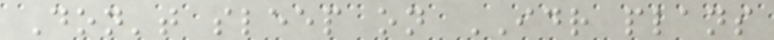Don't sleep on IDR plans
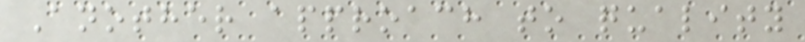Another approach to quality
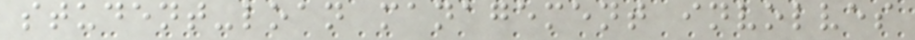student-loan management involves
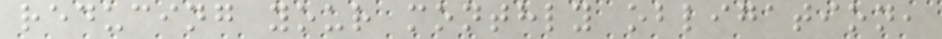reducing your monthly obligation,
